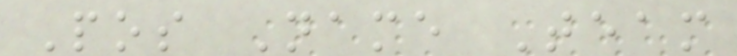Pos Name Team
